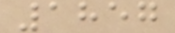1857
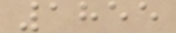1855
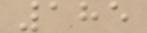185
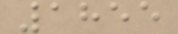1855
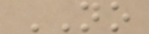NO
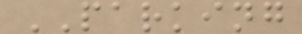PARKING
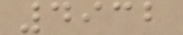4932
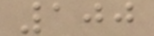100
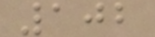102
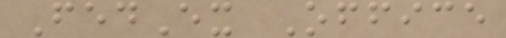FedEx Office
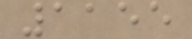1155
